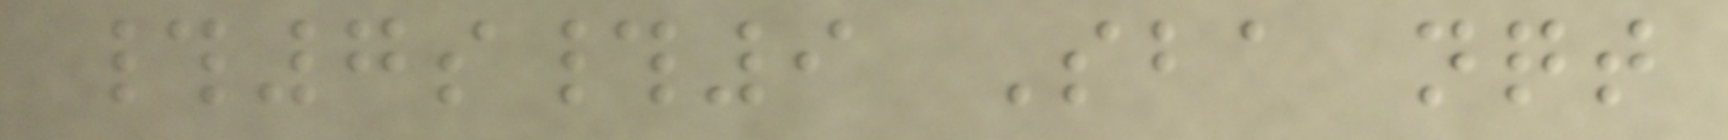#7s#9 Sba nqt
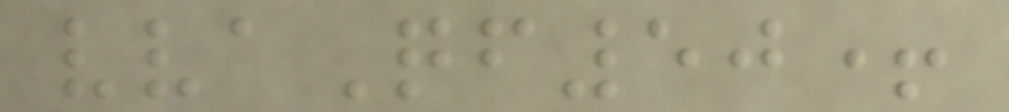vvaQf50+
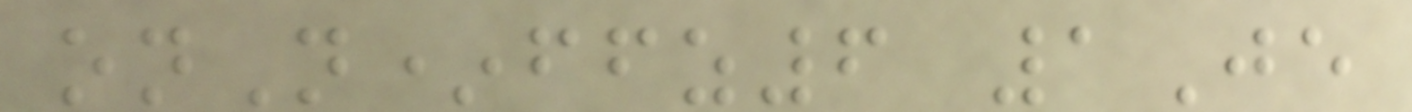onN*ffz6 1Je
